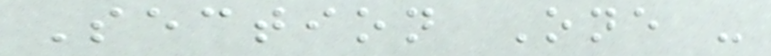Section One -
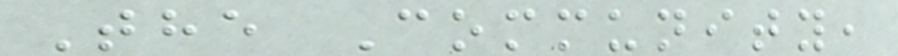The Community,
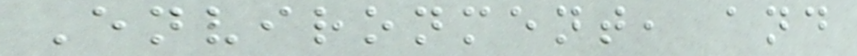Environment, and
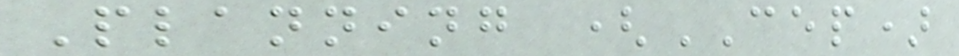Planning (CEP)
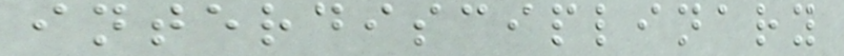interdisciplinary
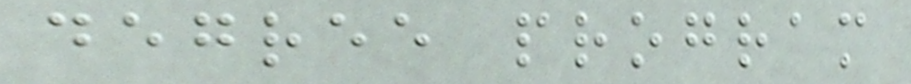degree program
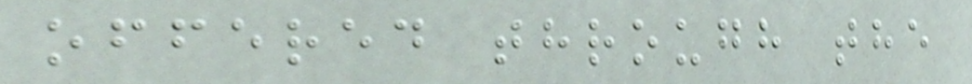offered through the
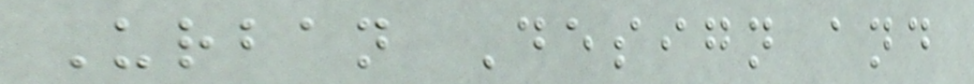Urban Design and
